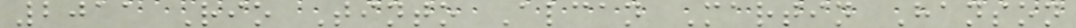2011 Rio Tinto Alcan Martin Hanson
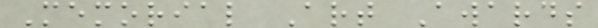Memorial Art Awards
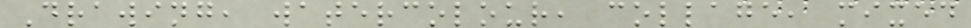Drawing, watercolour, collage, mixed
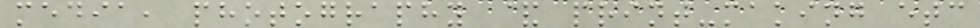media, photography & print-making etc
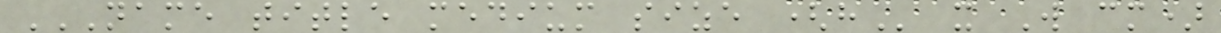NAME TITLE MEDIUM SIZE (H x W cm)
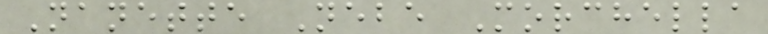Nanette Nebe Morchella
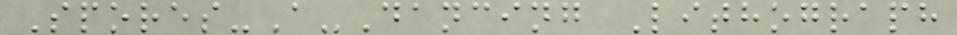Spores-A-Dancing Lithograph
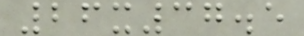26x37.5
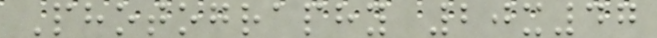Photography 20x47
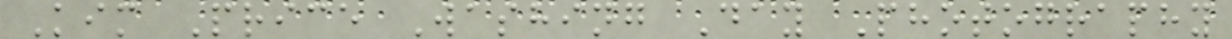Kim Price Washing Day Photography
